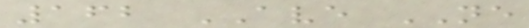162 AVE NE
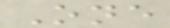One
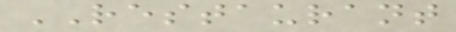RESTAURANT
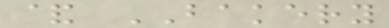& BAKERY
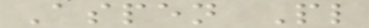Aspen Pl
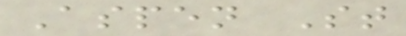Aspen St
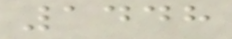1448
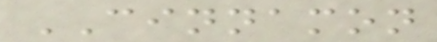CINNAMON
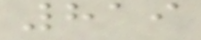819
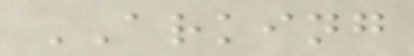ARKING
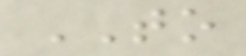TO
